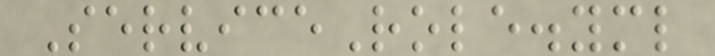ServiceRole.yml
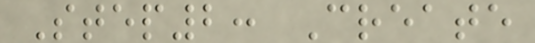Step2: Create
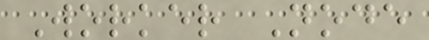Worker Node
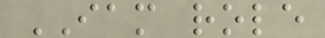IAM role
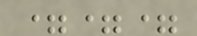===
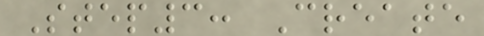Step3: Create
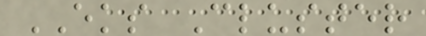EKS Cluster
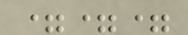===
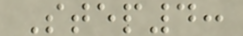Step4:
